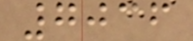7036
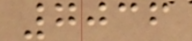7036
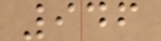946
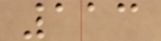113
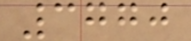3770
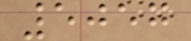5057
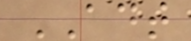ADT
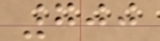700
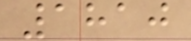1810
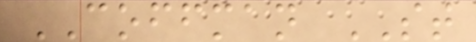COFFMAN ST
